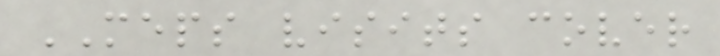MEPS visits cover
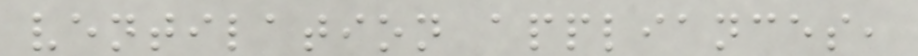ventilation appliances,
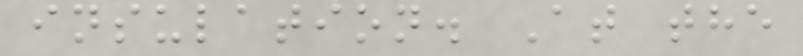insulation. At the
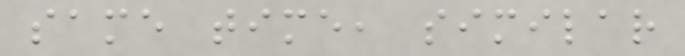same time, similar
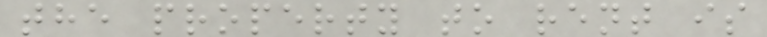the property to rent is
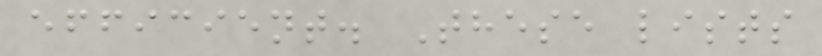efficient. These lists
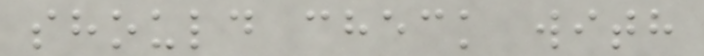should check with
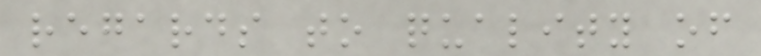regards to quality of
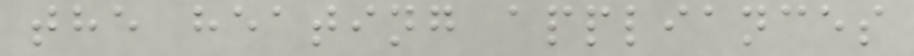the heating appliances
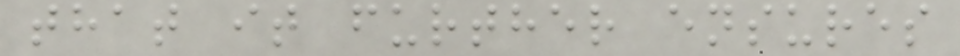that it further ensures
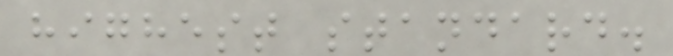highest standard.
